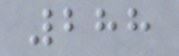288
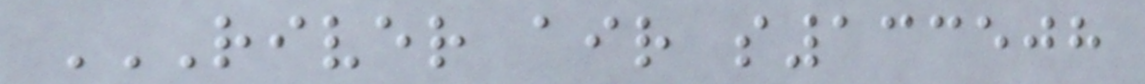RIVER AIR S133508
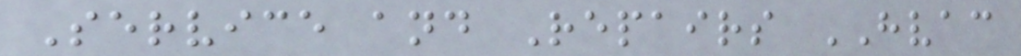Service and Repairs HVAC
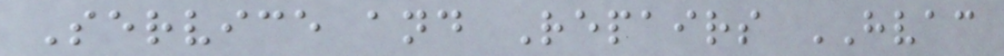Service and Repairs HVAC
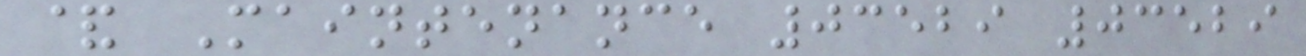& Maintenance 03529 03529
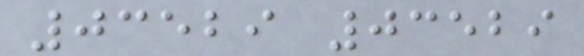03529 03529
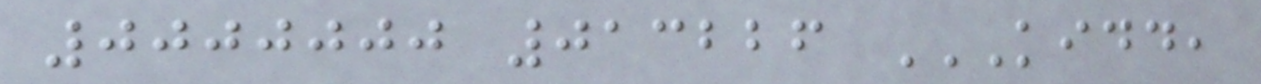0000000 013226 KIDD,
